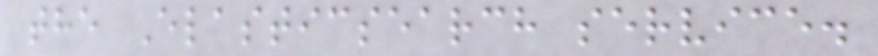the Elasticsearch service.
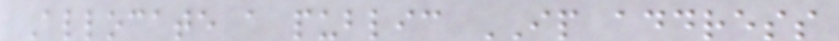Allocate a public IP address
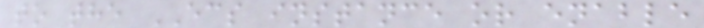to the ECS instance or enable
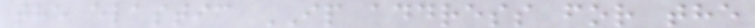the elastic IP address for the
